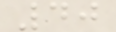40
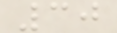30
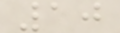10
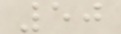50
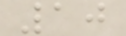10
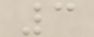3
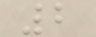2
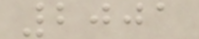2001
